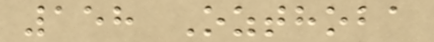158 Ozthoba
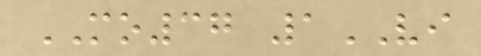MO37 1VI
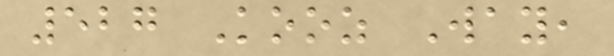527 Kooz Way,
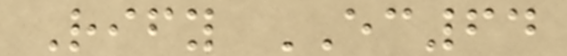Rify EC64
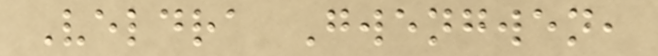Veldra Gwengwen,
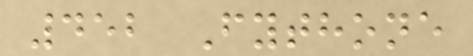452 Fythone
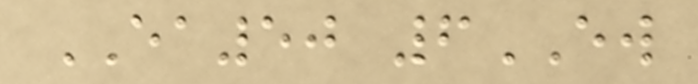EA50 6EW
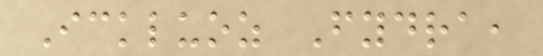Ickluoz Fydra,
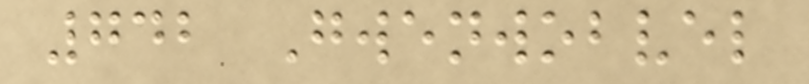742 Gwenwobvel
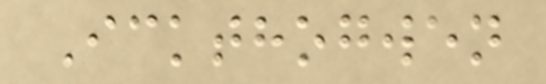Ickthogwen
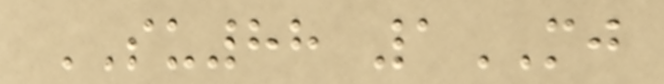SU88 1MJ
